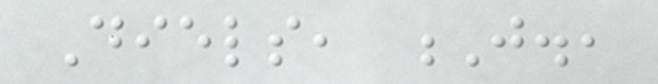Diels, J.,
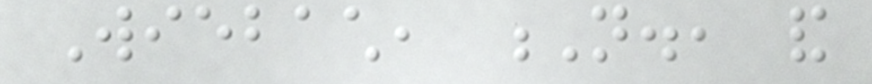Wiebach, N., and
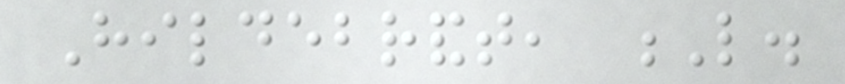Hildebrandt, L.
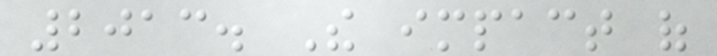2013. The impact of
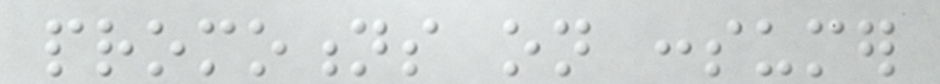promotions on consumer
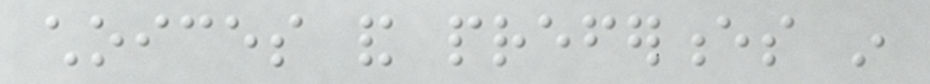choices and preferences in
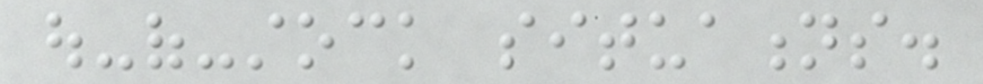out-of-stock situations.
